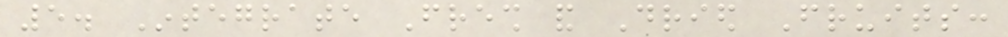5. Integrate Fresh and Dried Fruits:
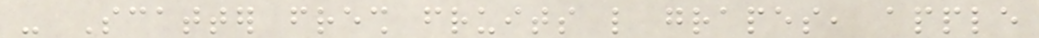- Scatter fresh fruits like grapes, apple
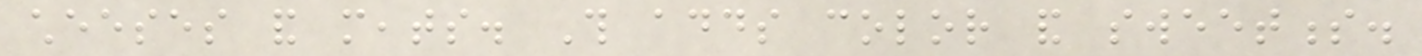cheeses and meats. This adds color and sweetness.
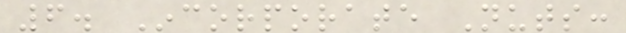6. Incorporate Nuts:
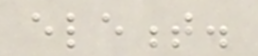element.
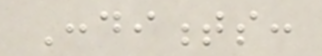Condiments:
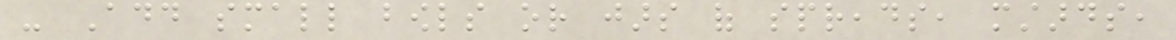- Add small bowls or jars of spreads, mustards,
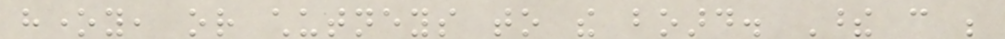honey, or chutneys to the board. These can be
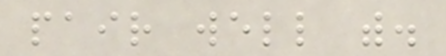pair well with.
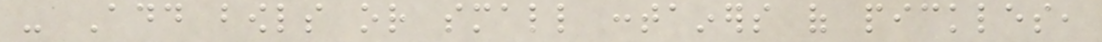- Add bowls or small containers of pickles,
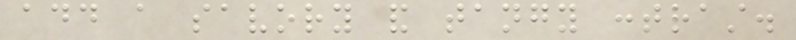add a savory and tangy contrast.
